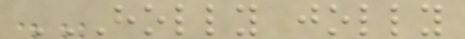HOLLY JOLLY
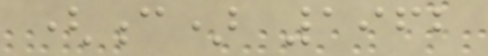(c) 1962
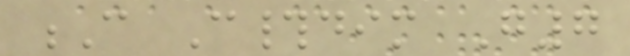C C#dim G7
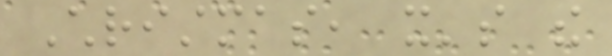Christmas, it's the
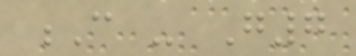C - G7
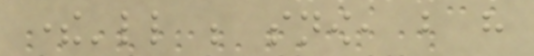there'll be snow, but have
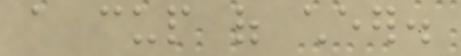a cup of cheer.
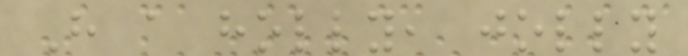Have a holly, jolly
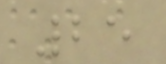25
